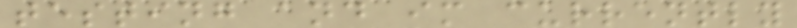testing and im currently
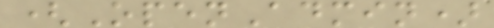(OpenAdmin)
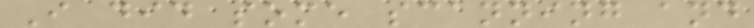I did some scanning and
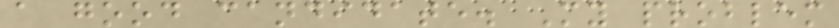a good candidate. My problem
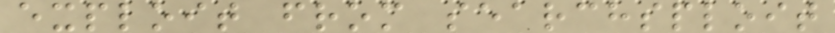exploit from searchsploit
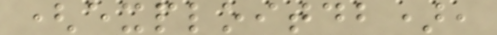(exploitdb),
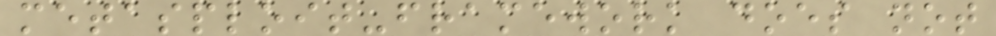metasploit-framework does not
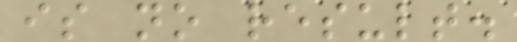is no result.
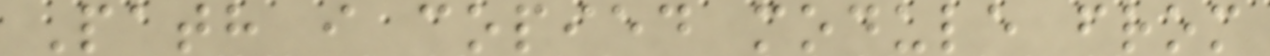Path i copied module from
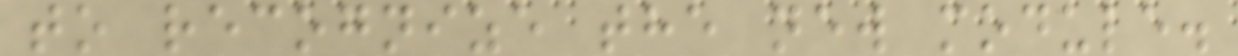to recognize the new module.
